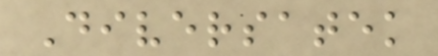Diversatek
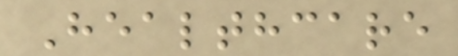Healthcare
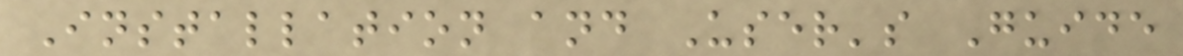Installation and User's Guide
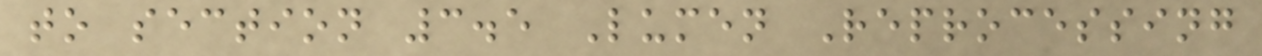to section 3.5 Lumen Reprocessing
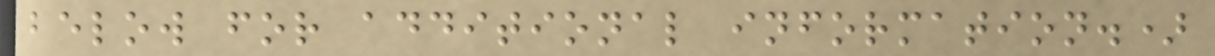below for additional information.)
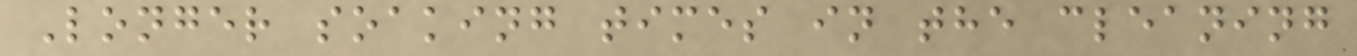Longer soaking times in the cleaning
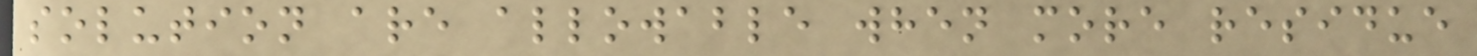solution are allowable when more residue
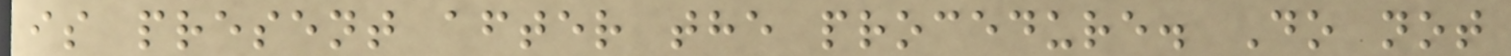is present after the procedure. Do not
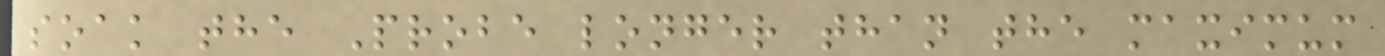soak the Probe longer than the maximum
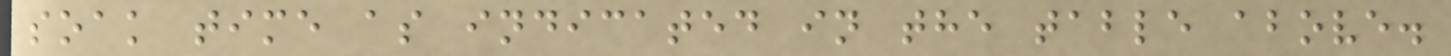soak time as indicated in the table above.
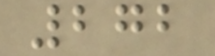272
